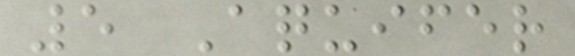5 Aquifer
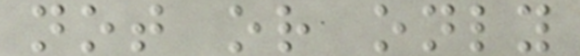not or only
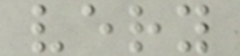very
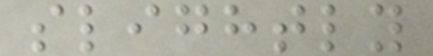slightly
